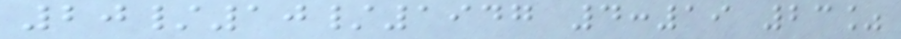20/10/1947 4:19 23%
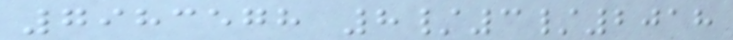7983578 8/3/2018
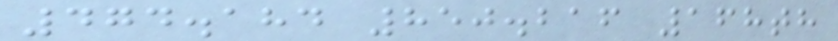474.184 850.216 168th
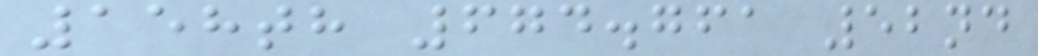158th 674.761 52nd
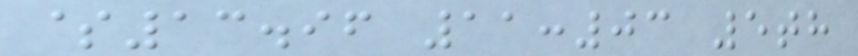$13.96 11:03 5th
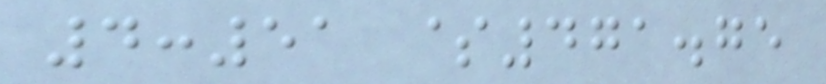4:51 $471.75
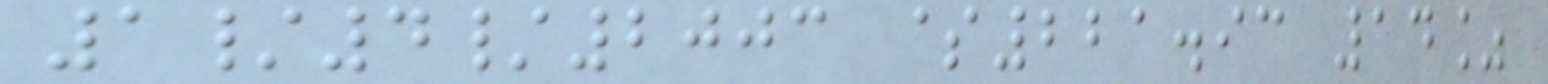1/4/2003 $221.93 14%
